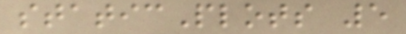staticPlots 5
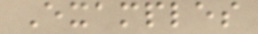Examples
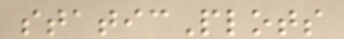staticPlots
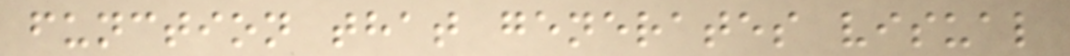function that generates visual
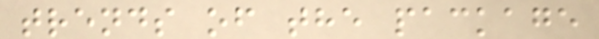trends of the package
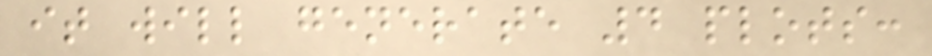it will generate 4 plots:
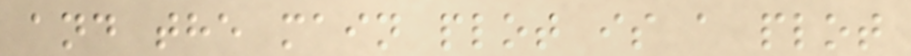and the main plot is a plot
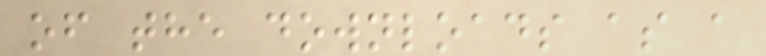of the downloads as a
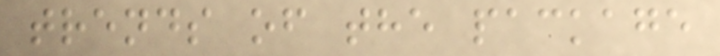trends of the package
